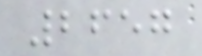2657
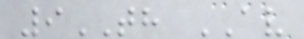9TH AV
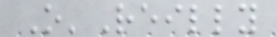O'Reilly
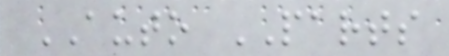AUTO PARTS
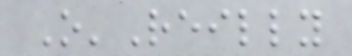O'Reilly
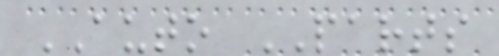AUTO PARTS
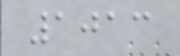1013
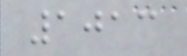1013
